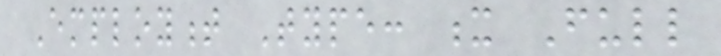Employment Type: x Full
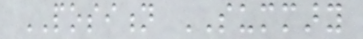POSITION SUMMARY
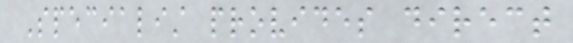Specialist provides direct
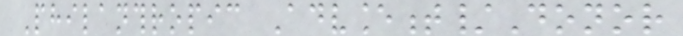Philanthropic Advancement/Donor
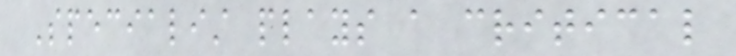Specialist plays a critical
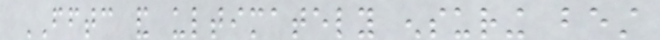FFTC and ultimately ensuring best
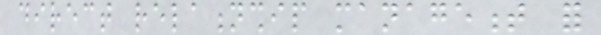direct relationship management for
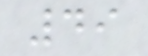49
